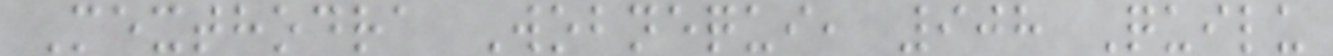Mexthodra Wobnequi, 908 Quilu
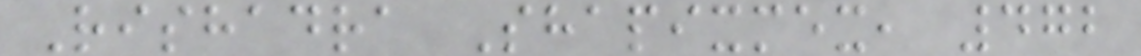Rishadra Shapixmex, 472
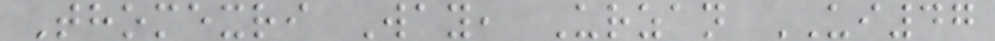Thomexri Way, Urzan UI47
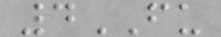4FU
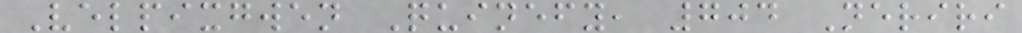Velpixgwen Quinefy, 704 Neriri
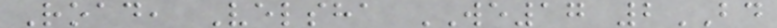Road, Velsha WE17 2BD
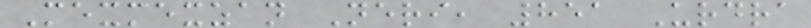Mexmexzan Neri, 851 Urdra
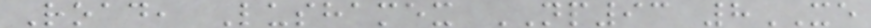Road, Lushamex NP93 8XE
